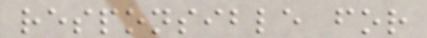responsible for
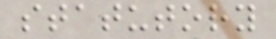statutory
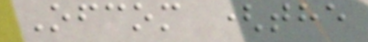Ofcom (the
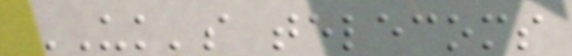UK's telecoms
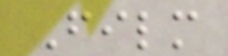Film
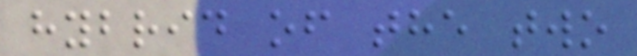hybrid of the two
